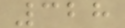328
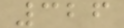326
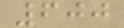600
